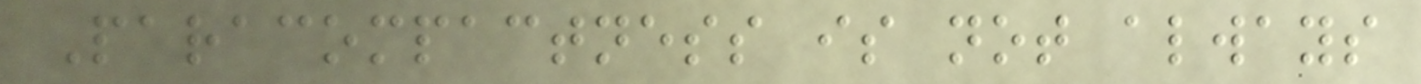Paracompactness is not always
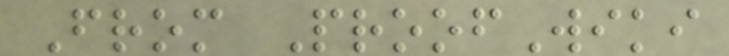From ProofWiki
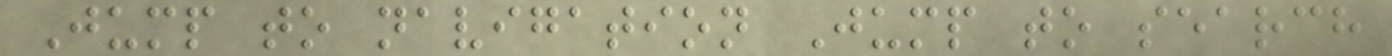Jump to navigation Jump to search
